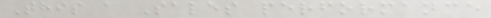This a Sales performance
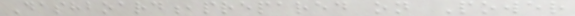Dashboard,prepared on Power
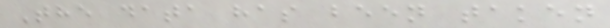The data has been taken
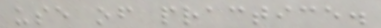use of practice.
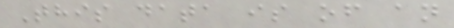This data is of an
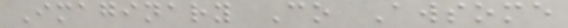Imaginary Co Awsome
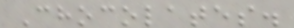Chocolates.
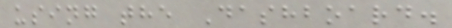using the Dashboard.
